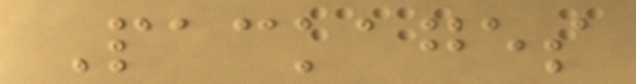Packages
